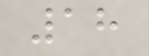18
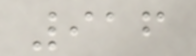916
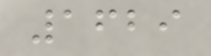1629
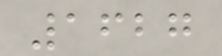1627
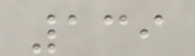139
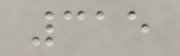315
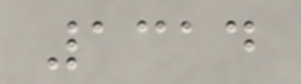1314
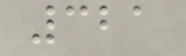321
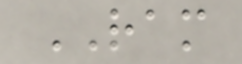RAM
